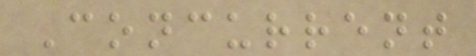Concurrent
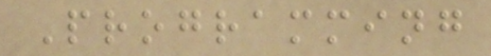Programming
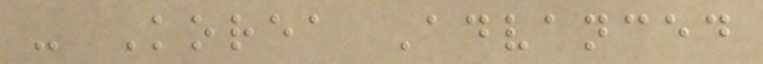- Korea Advanced
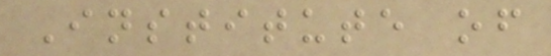Institute of
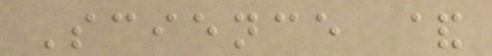Science &
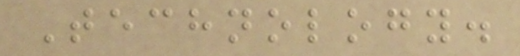Technology.
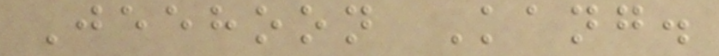Jeehoon Kang.
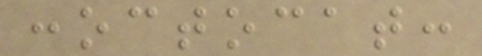:octocat:
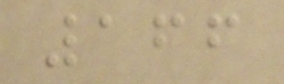166
